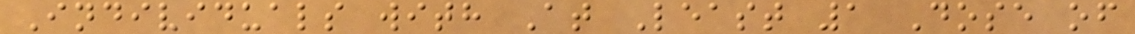Individuals with At Least 1 Dose of
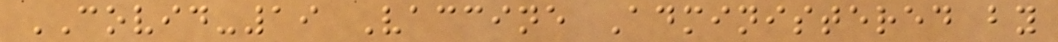COVID-19 Vaccine Administered by
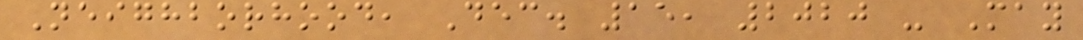Neighborhood, Dec. 15, 2020 - May
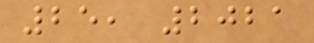25, 2021
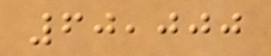60,000
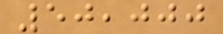50,000
